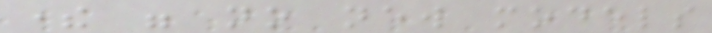there were no new models
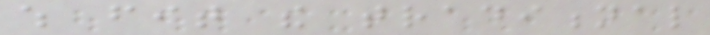which fit the traditional
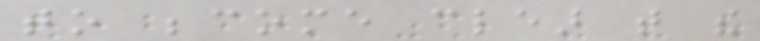to become clear that the
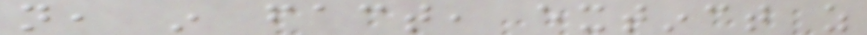not, in fact, extinct as
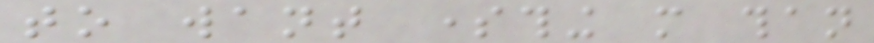to want something more than
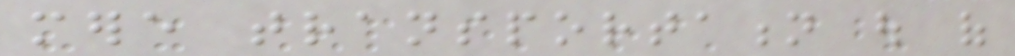mere transportation out of
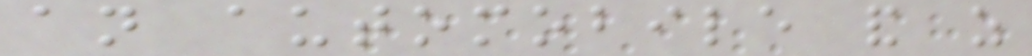an automobile and as
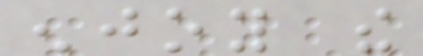enjoy the
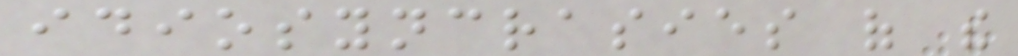idiosyncrasies of the
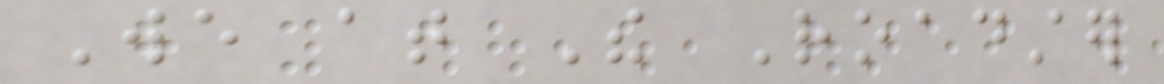We at The Roadster
